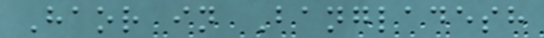Haor in Bangladesh
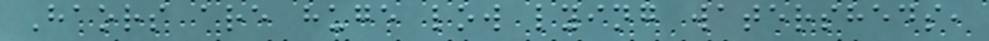Haors are huge low lying watersheds,
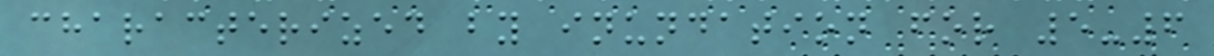characterized by inundation for 5-6
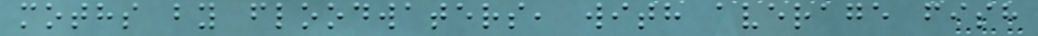moths by floodwaters, with average fish
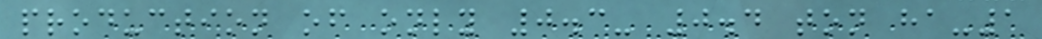production of only 0.3- 0.4 ton ha-1
